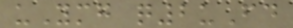uYmg q2uFd
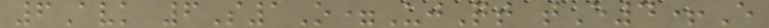6Avk 6S1O=UjQt tE4+E
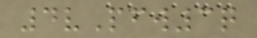4vPfw3q
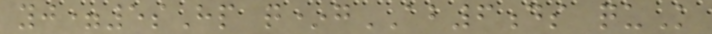yj=5sHp q*gAB6ds quK
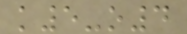k5-o4
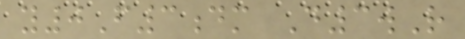y0F3dm D3wR
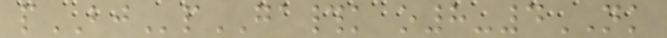pBJpGA#k o8-4NK
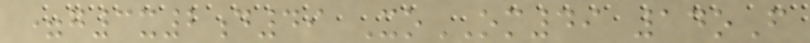=g3x2d49 XoOM49 14oF
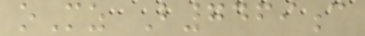oMz B7469c
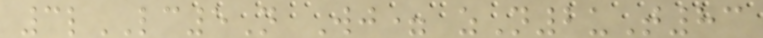3lLC5N Wj= zN2uT83
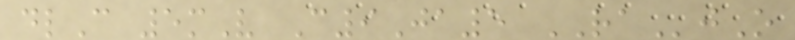dlC 5mV C9Ja5 RAjO
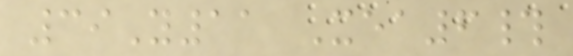39Y11 Xea6#
